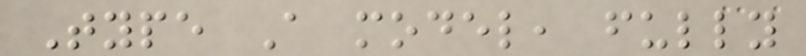Type A model, fully
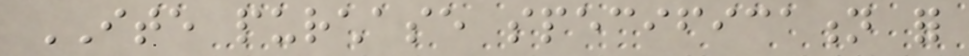ITE purchase specification for
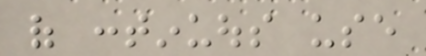of continuous use
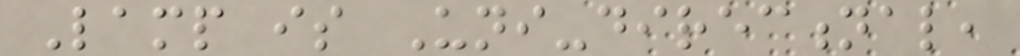Lamp is Uni-directional,
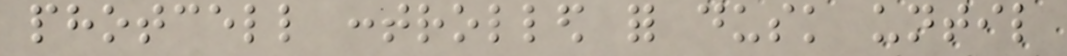photcell controlled for dusk until
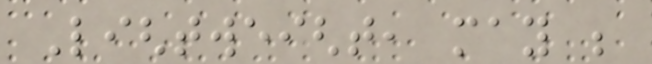Lightweight, may be
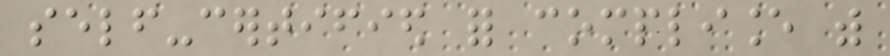self-certified for compliance with
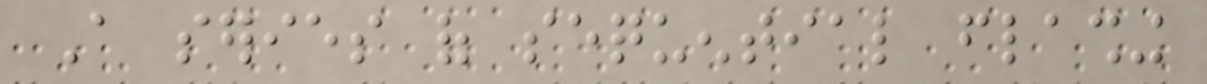A series of sequential flashing
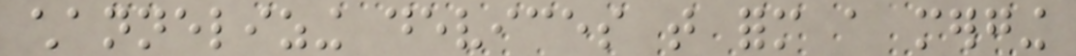channelizing devices that form a merging
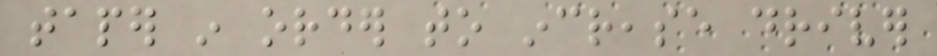taper in order to increase driver
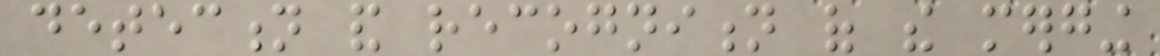detection and recognition of the merging
